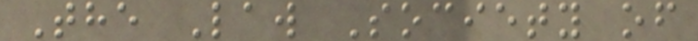The Law Society of
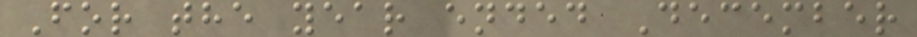For the year ended December
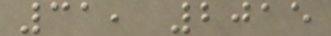31, 2015
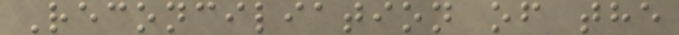Reconciliation of the
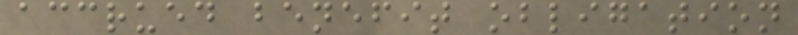accrued benefit obligation
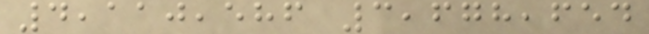4,110,586 3,678,654
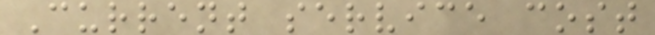Current service cost
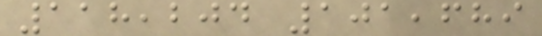118,204 101,689
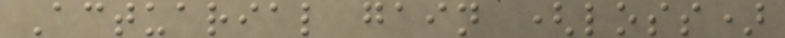Actuarial gain (loss)
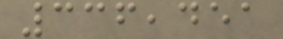336,451
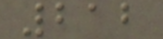212
